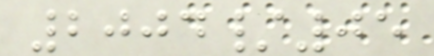2004/05
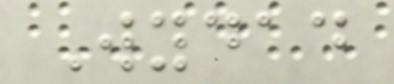Wydad
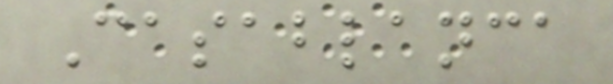Casablanca
